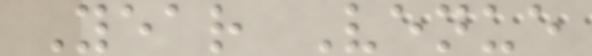Year Venue
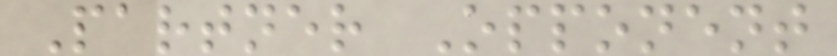Partner Opponent
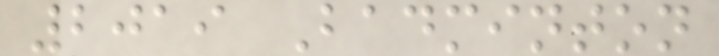2019 Badminton
